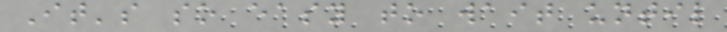It's so easy to wait until
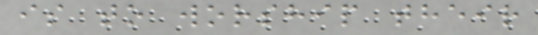is to worship their
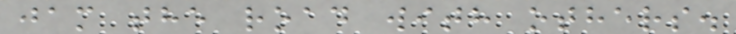jam the road with others.
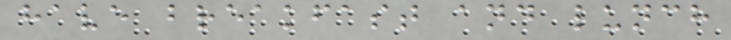have breakfast and lunch
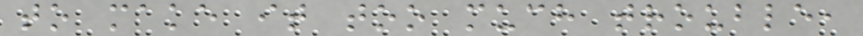to make it too much trouble,
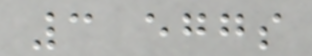3 eggs
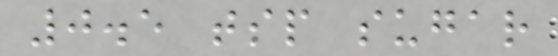0.5 tsp sugar
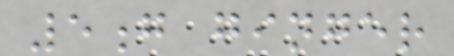5g ginger
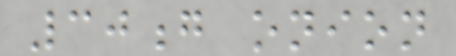30g onion
